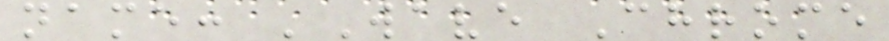name: 'Wave Chrome
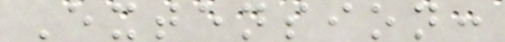Extension:
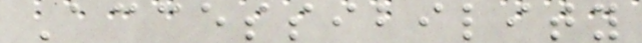Accessibility
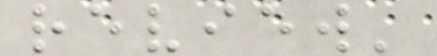review'
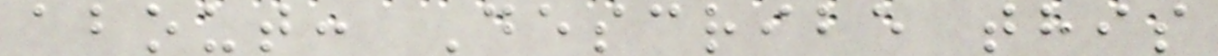about: Describe this
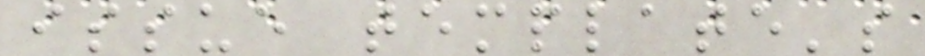issue template's
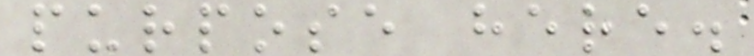purpose here.
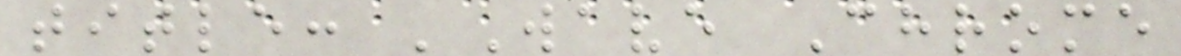title: 'Wave Chrome
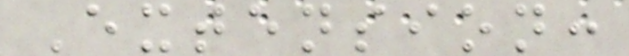Extension:
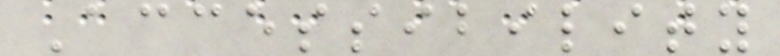Accessibility
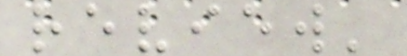review'
